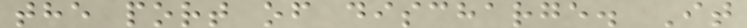the port of discharge. It
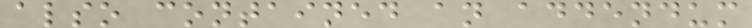also contained an addendum
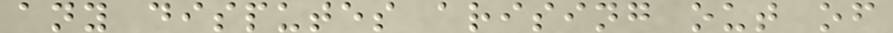any disputes arising out of
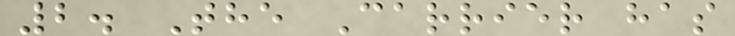2. The Carrier has
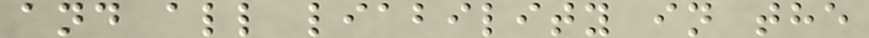and all liability in the
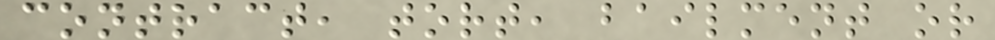contract, tort, bailment or
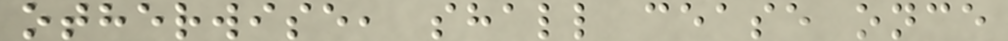otherwise, shall cease once
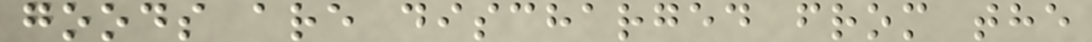goods are discharged from the
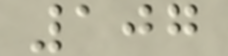107
